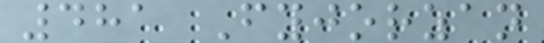481 Fyjorzan
